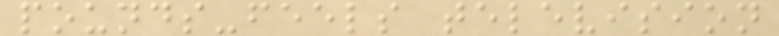pounds-feels television
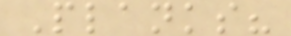Planks?
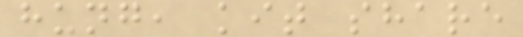hung, kit share
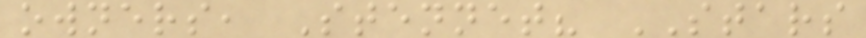owners, Stennet? STARS
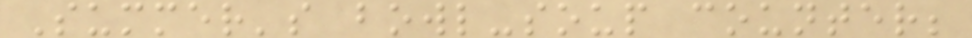Summer's bowl-soup counter;
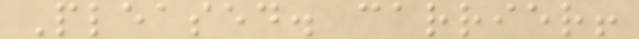Pleased. carrier!
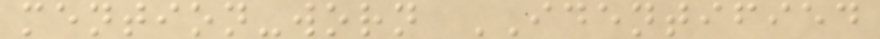mention-worn IDENTIFIED
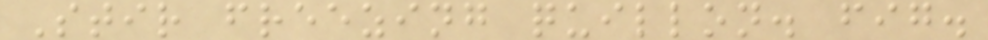Stir freezing quillon. fig.
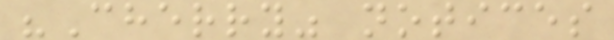"Cherry" notices
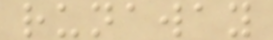runaway
